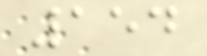154
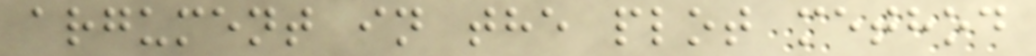argument in the plot method
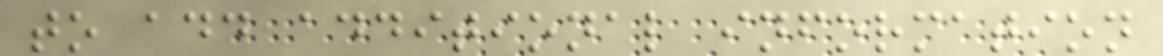to add additional information
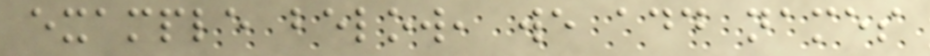example below, we add names
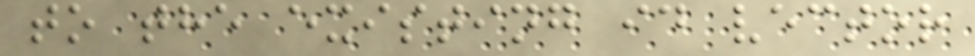to the existing id vector
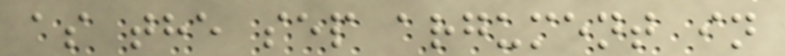as the sep argument in
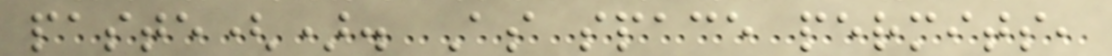paste(). As space permits,
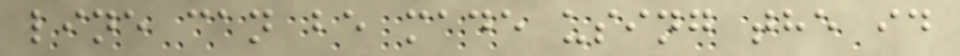line can be made using the id
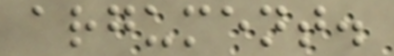argument.
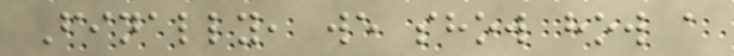Finally, we show how a
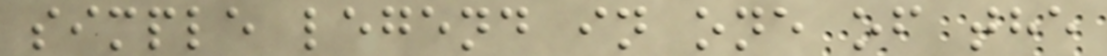simple legend in one of the
